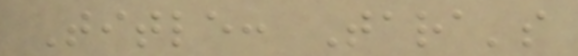Title: Tara's
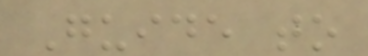Guide to
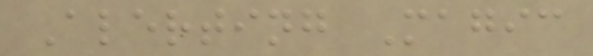Alerting Magic
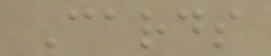Cards
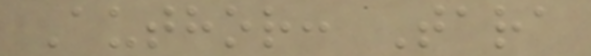Author: Tara
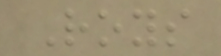Roys
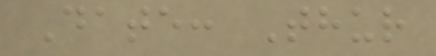Date: Thur
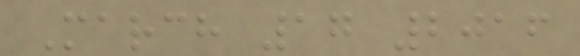March 17 2016
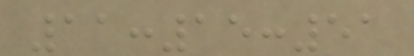11:15:51
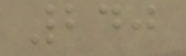240
